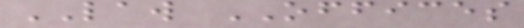LAW OFFICES
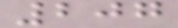207
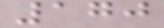170
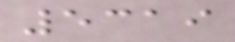5319
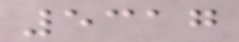5317
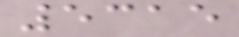5315
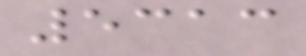5313
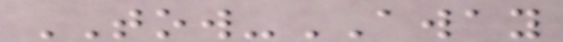TOW-AWAY
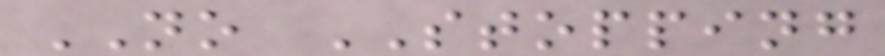NO STOPPING
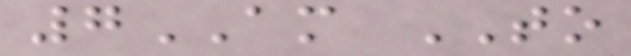7AM TO
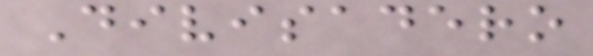Divisadero
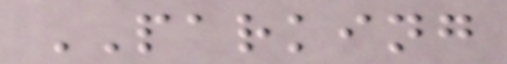PARKING
